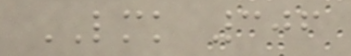LMK 306
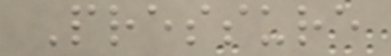Pressure
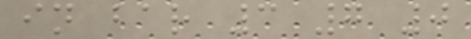in bar 3 7 0
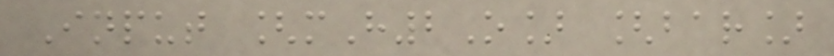Input [mH2O] [bar]
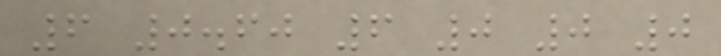6 0.60 6 0 0 0
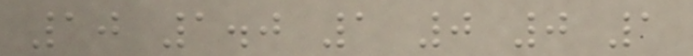10 1.0 1 0 0 1
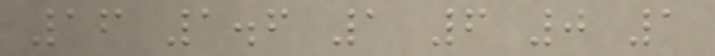16 1.6 1 6 0 1
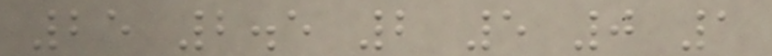25 2.5 2 5 0 1
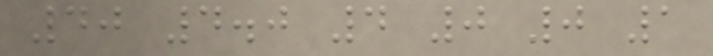40 4.0 4 0 0 1
